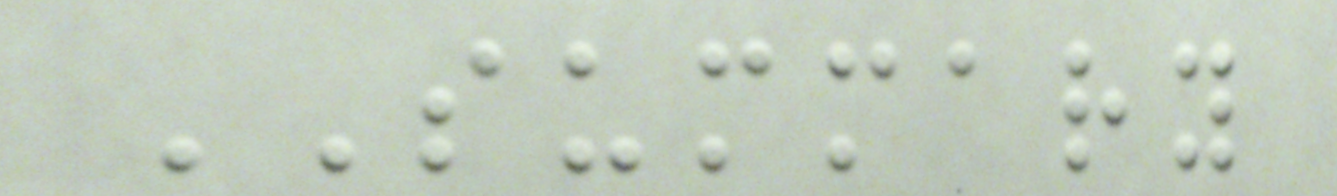SUMMARY
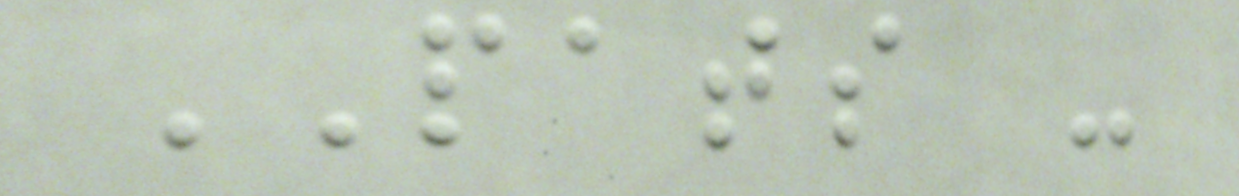PATS -
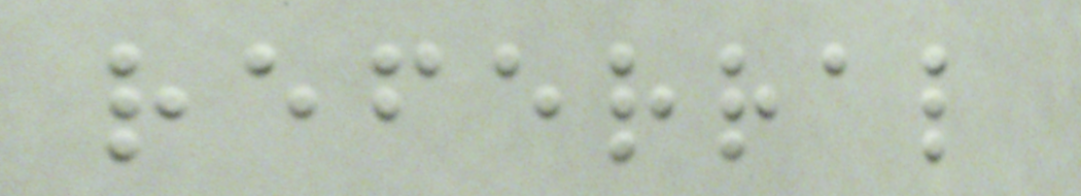referral
